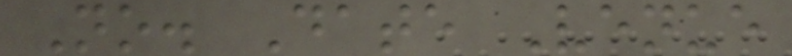No. Date Venue
